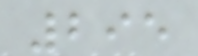295
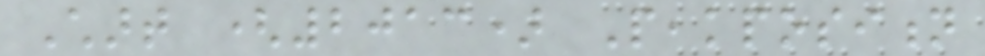Chart (2013) Peakposition
